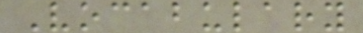Vocabulary
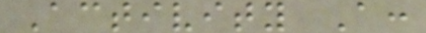Activity A:
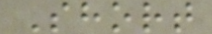Short
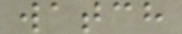watch
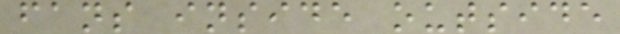fans inside outside
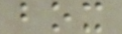box
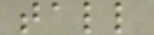tall
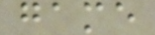game
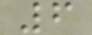6
